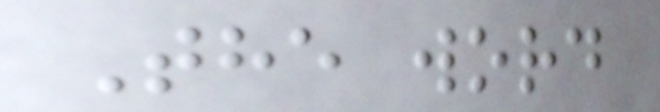The word
